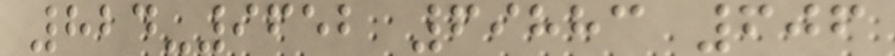824-9652 69883 606
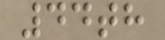44th
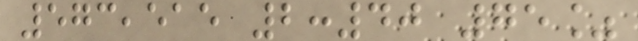573,515 2:40 75%
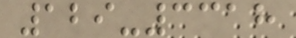129-3318
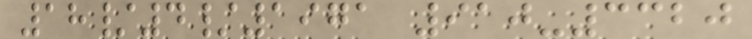18/4/1971 910-3320
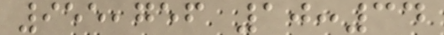955,756 10:34
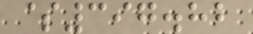$397.82
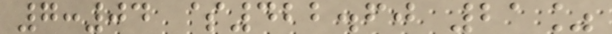7:04 $422.60 21%
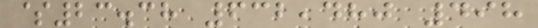$23.38 632,480 498
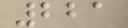221
